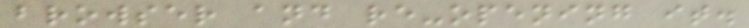browser and re-opening it.
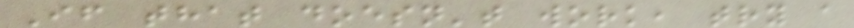If that doesn't work, try a
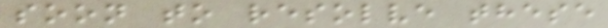soon to resolve these
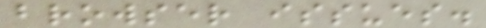browser issues.
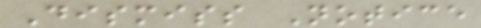Dismiss Notice
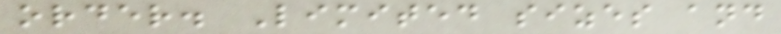order. Limited sizes and
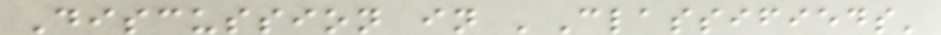Discussion in 'Classifieds'
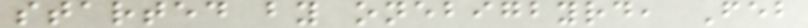started by onebigbyrd, Feb
